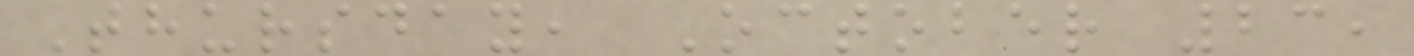Thursday, October 23,
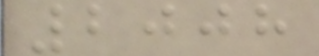2008
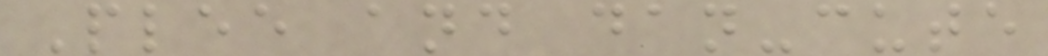Plee and dan-cute
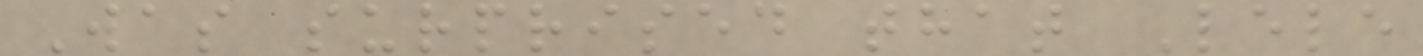Was surprised that Lele
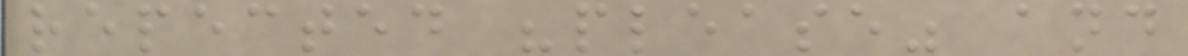repected "please" and
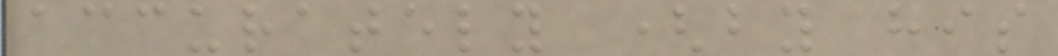accurately (by his
